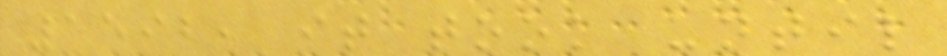1592, it took until
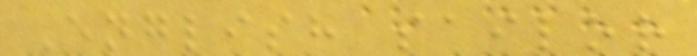English sailor
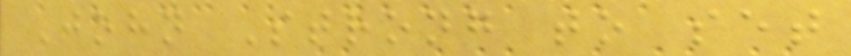John Strong to set
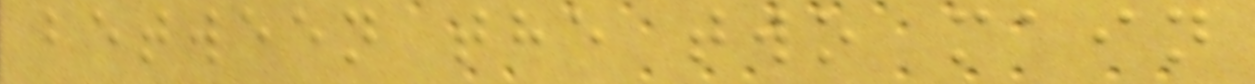between the two main
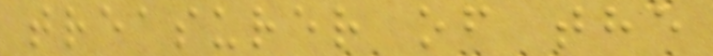treasurer of the
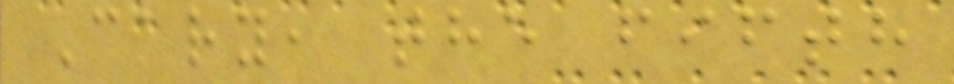Cary, the fifth
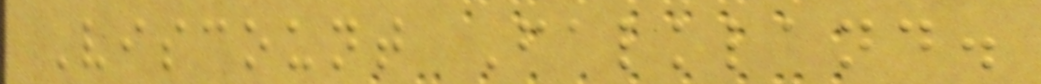Viscount Falkland.
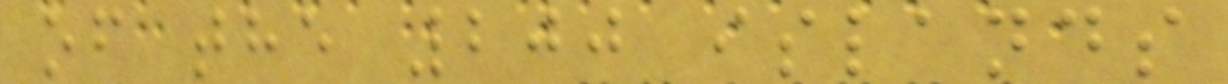of the 200 islands
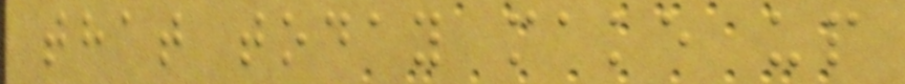that today make up
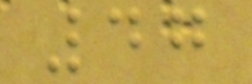47
